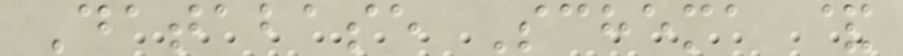Database Schema &
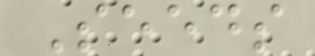Seeds
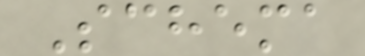Schema
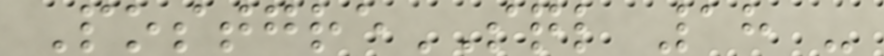PostgreSQL 18 -
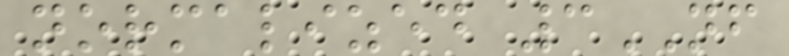normalized 3NF
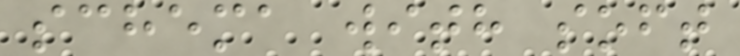schema with soft
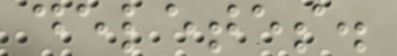deletes.
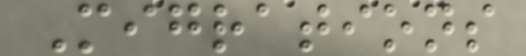Migrations
